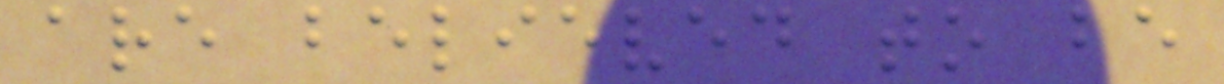are believed to be
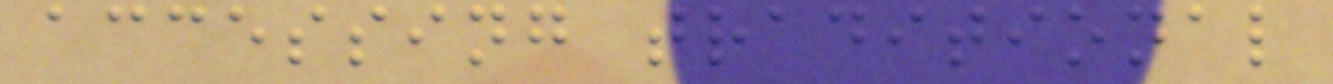accessing traditional
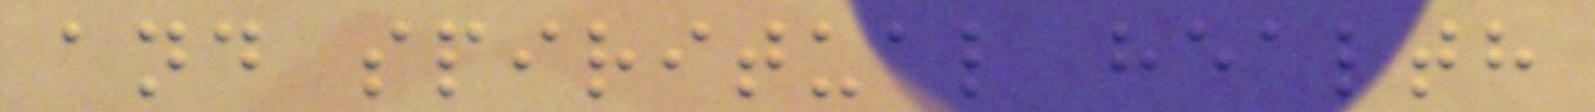and spiritual health
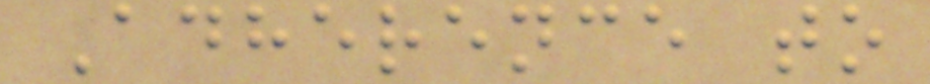Adherence to
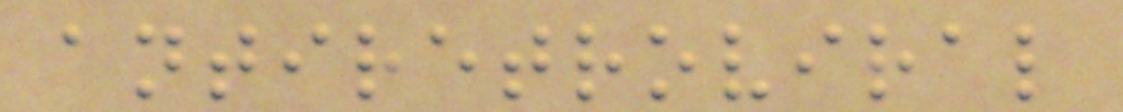antiretroviral
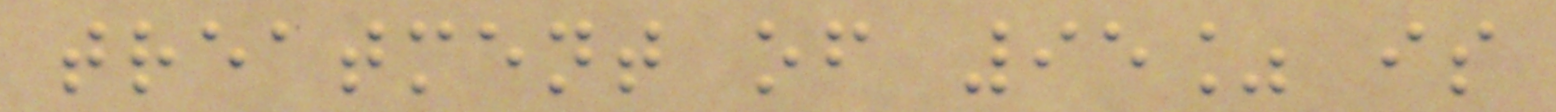treatment of 95% is
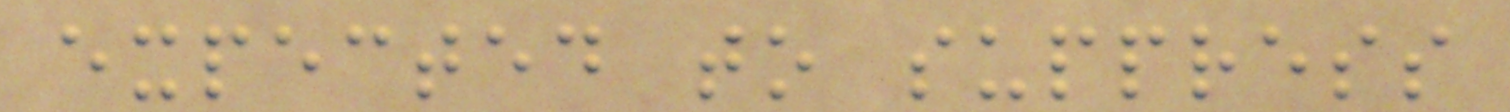expected to suppress
